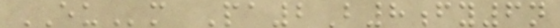EUm Pa2B8fy6n
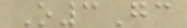O3Gc
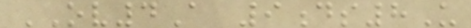OV4A 9ds8U
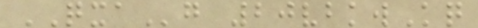QXAg 20vbkwKq
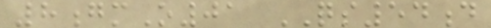8gmO01 QS54d
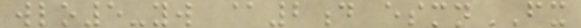wlo5-yw @2d esmnFX
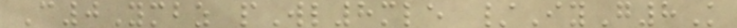C0Ymbz pWl8mle /IyG8K
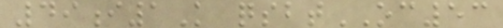49i1K qsbtOC53
